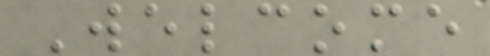Welcome
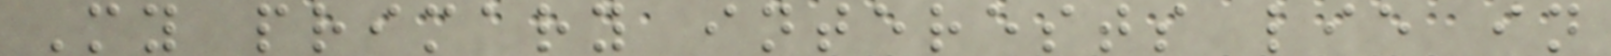My primary interests lie in
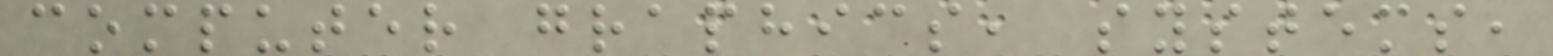computer graphics, systems,
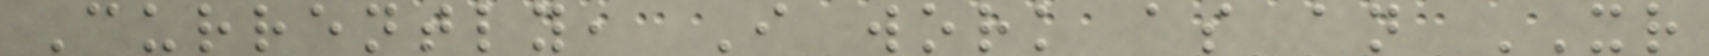Currently, I work as an XR
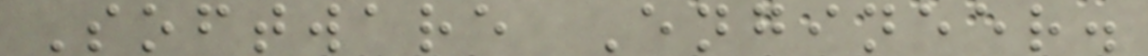Software Engineer.
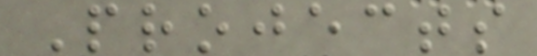Projects
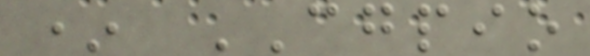* CGPIO
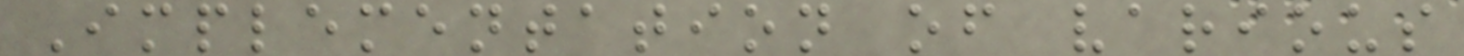Implementation of various
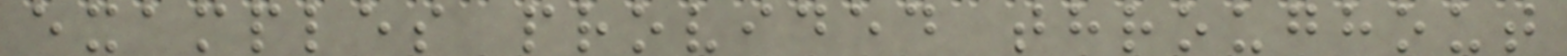examples provided throughout
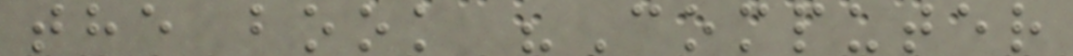the book "Computer
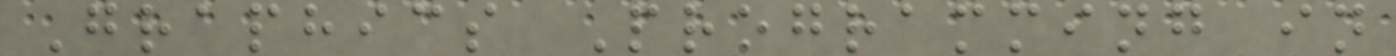Graphics Programming in
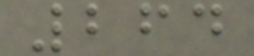264
